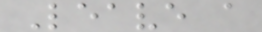Leave a
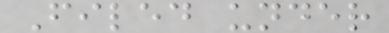Filed under
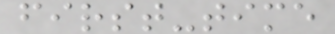first-time
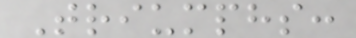Triumphs:
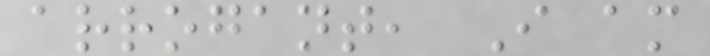arrogant, I am
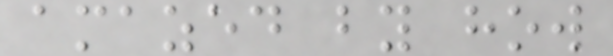amazed by how
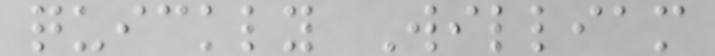quickly William
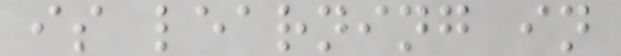is learning in
